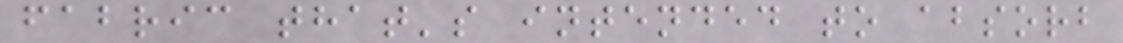fabric that's intended to absorb
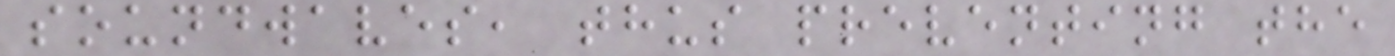soundwaves, thus preventing the
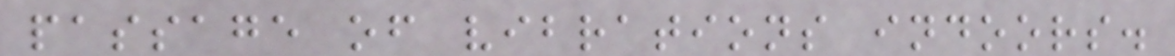passage of vibrations indoors.
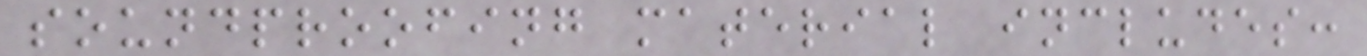soundproofing material includes:
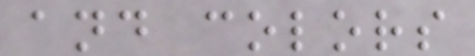and colors
